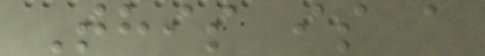This is a
